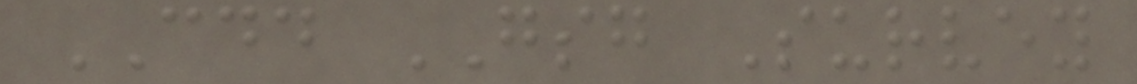CDD GSG Survey
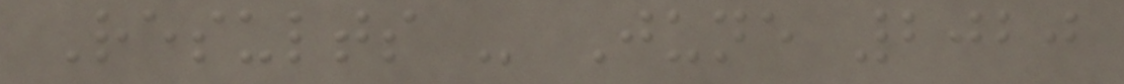Results - June 2020
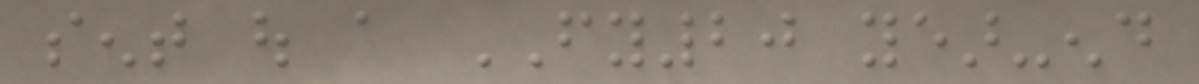sent out a FY20 year-end
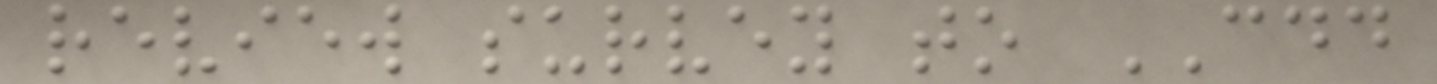review survey to CDD
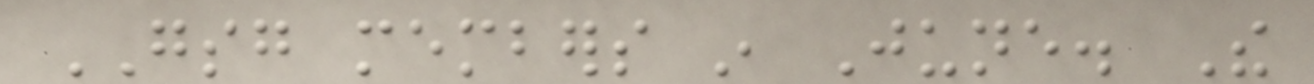GSG members in June. The
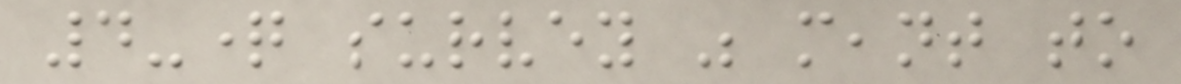4-question survey was meant to
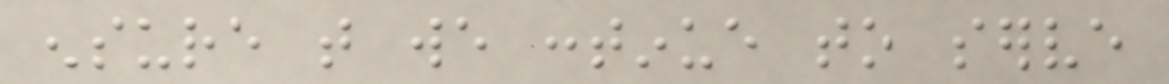ensure that we continue to serve
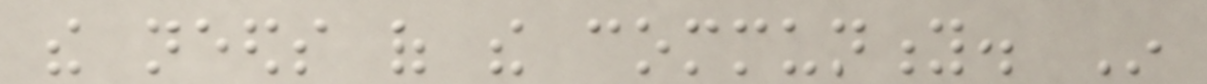the needs of the community. In
